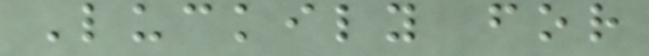Luckily for
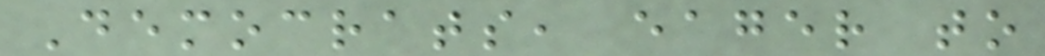Democrats, eager to
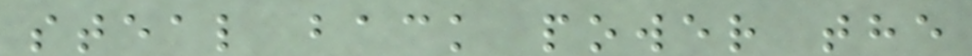steal back power the
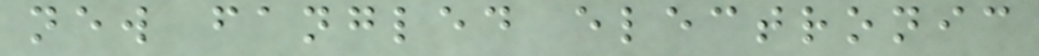new fangled electronic
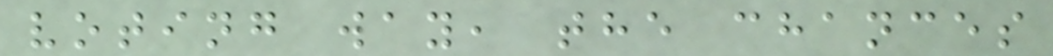voting way, the chances
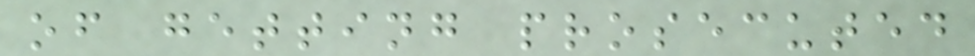of getting prosecuted
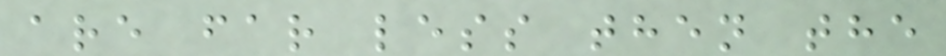are far less then the
